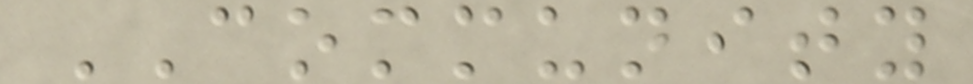COMMUNITY
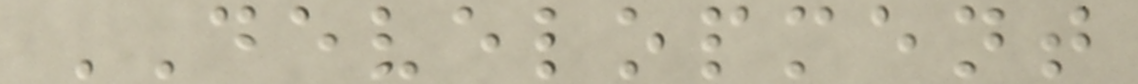DEVELOPMENT
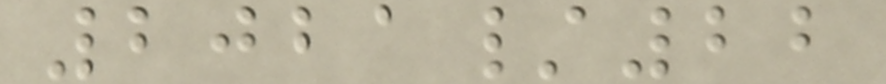2021/22
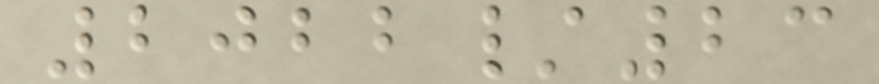2022/23
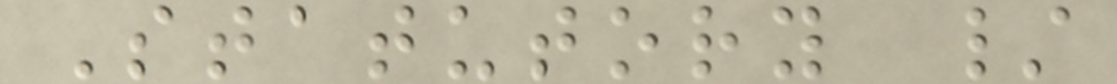Statutory /
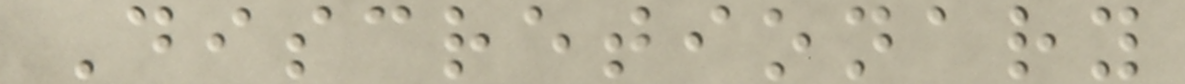Discretionary
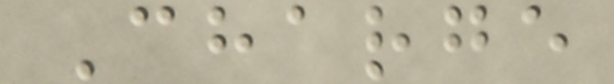Charge
